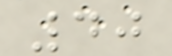40
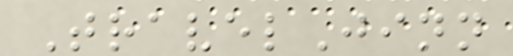TravelJinn
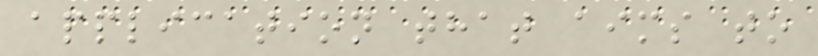application that aims to
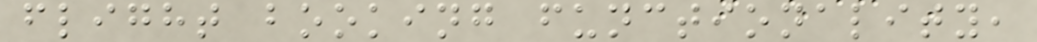flight booking functionality,
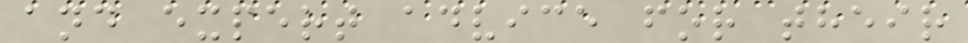and expert advice for their
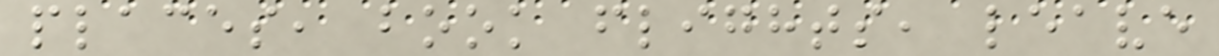places, book flights, leave
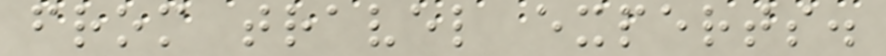from travel experts.
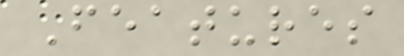Features
